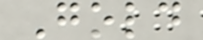Gold
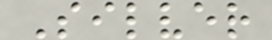Silver
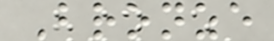Bronze
